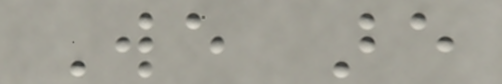We are
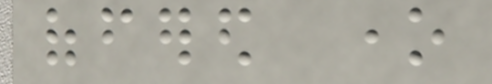offered one
